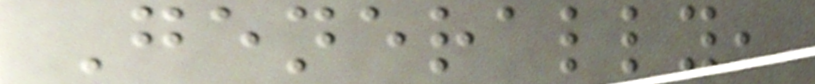Generally,
